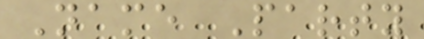Name Party
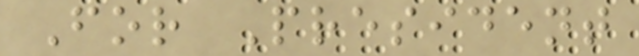For President
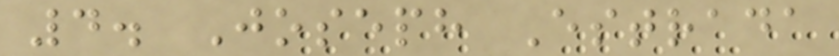4. Joseph Estrada
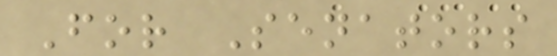For Senators
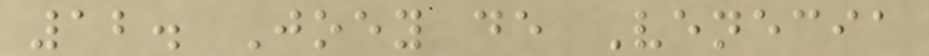12. Joey de Venecia
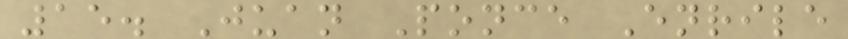15. Juan Ponce Enrile
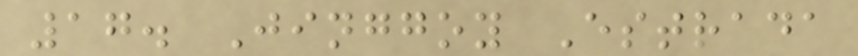17. Jinggoy Estrada
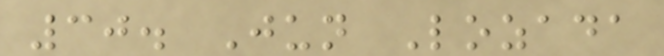30. Jun Lozada
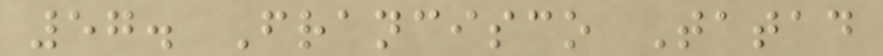57. Francisco Tatad
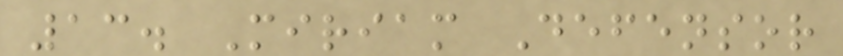13. Miriam Defensor
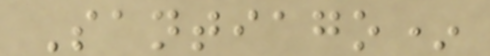Santiago*
